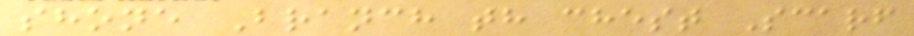shone Branch th chest Scarf
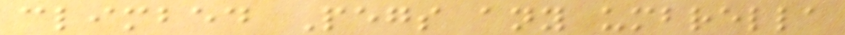climbed Pegs any umbrella
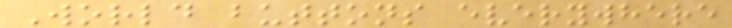World buttons everywhere
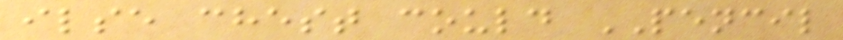ilse chest could PENCIL
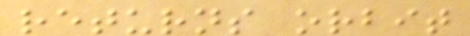returns orbit
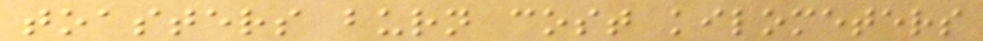toasters burn cost kilometers
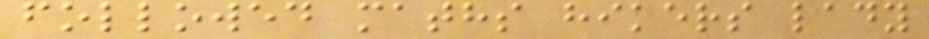followed maths hikers lady
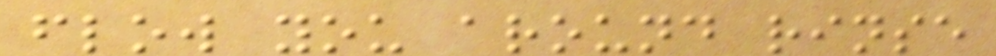flow you around rinse
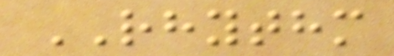RHYTHM
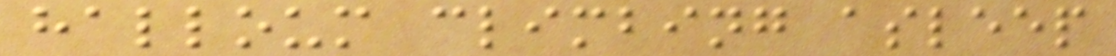halloum climbing asleep
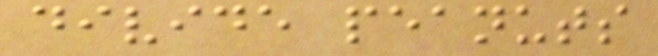divide peanuts
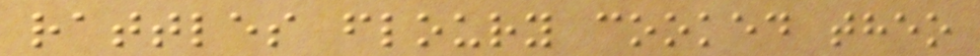rattles floury cooked theo
